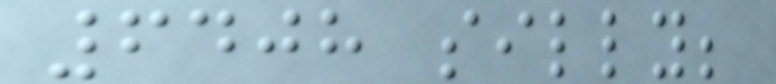6408 silly;
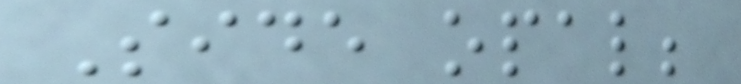Side opal;
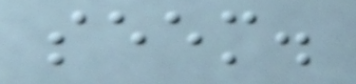seem.
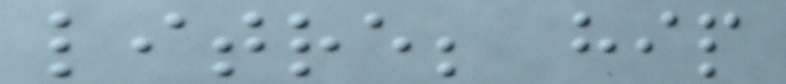litre; hip
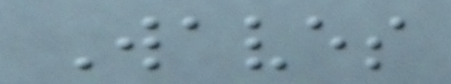Waves
